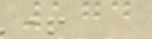174
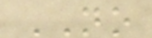NO
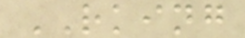RKING
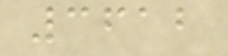3612
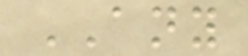ANY
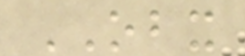OBX
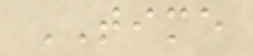TIME
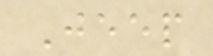Jeep
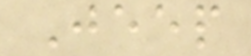Jeep
